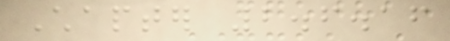Chapter 2.6.16
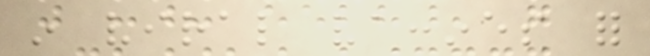in viral vaccines for
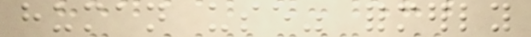human use" formerly
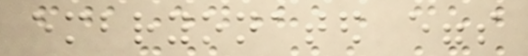embryonated eggs
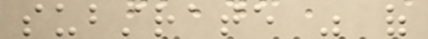substrate was of
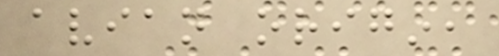avian origin,
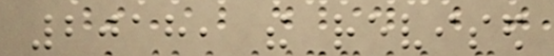2018, the revised
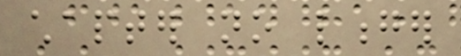chapter no longer
